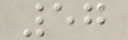57
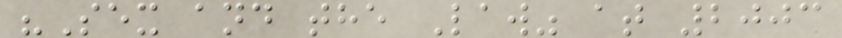"Sex and the Law" at 2003
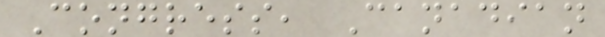Congress, Canadian
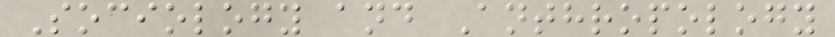Sociology and Anthropology
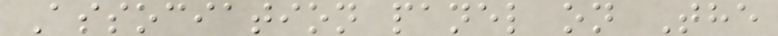Association panel on The
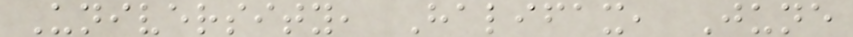University, Halifax, June
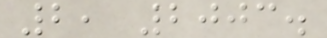2, 2003.
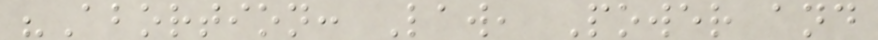"Abortion: Law, Power and
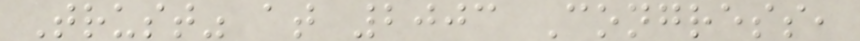Trust" at 2003 Congress,
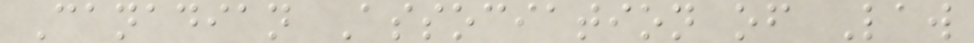Canadian Association of Law
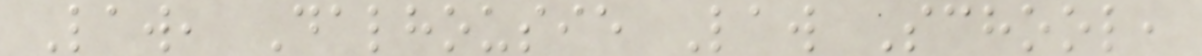Law, Dalhousie Law School,
